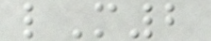lM2
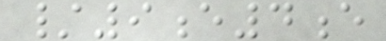/9e4e
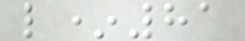l*81
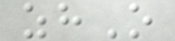zhO
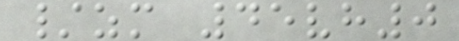/zm 45vh0
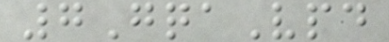7GqaVpd
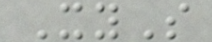XyS
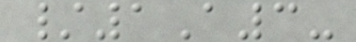/1A3-
